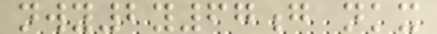nwy2y67g nkx
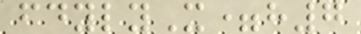fdylyX=h7
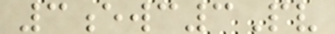3ewc3Pv
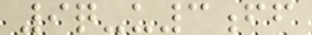9q-u3ff
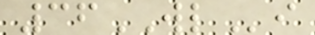36WLi
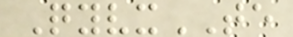QyvxTE
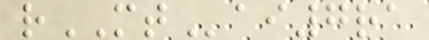rMTai7ra
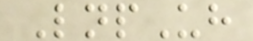LnpUh
